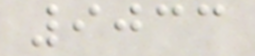9033
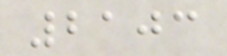2103
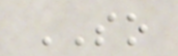SO
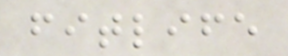fitlife
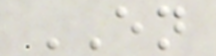EN
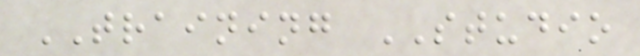TRAINING STUDIO
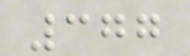377
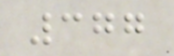377
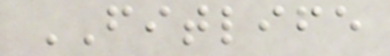FITLIFE
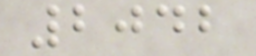2042
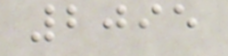2095
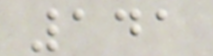141
